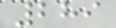289
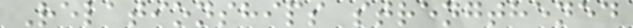Relationships strengthened
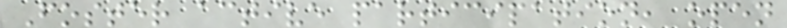Foster active participation, open
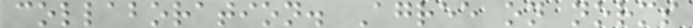collaboration. Agree on norms
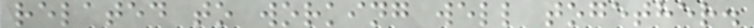related to working well together.
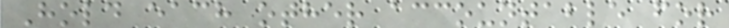Hold each other accountable for
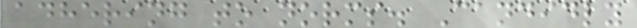adhering to norms. Candidly
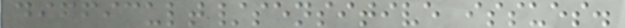difficult/sensitive issues.
